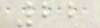22
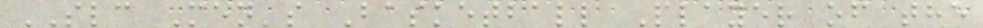SLC Men's Basketball Player of the
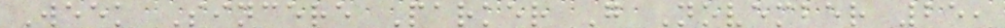Week Sincere Parker G November 25,
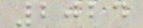2024
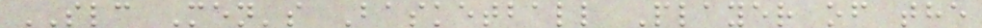SLC Men's Basketball Player of the
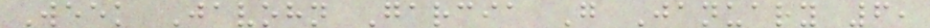Week Javohn Garcia G January 6,
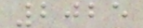2025
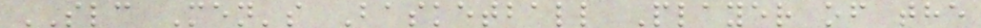SLC Men's Basketball Player of the
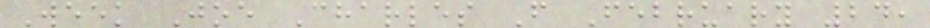Week Joe Charles F February 24,
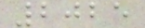2025
